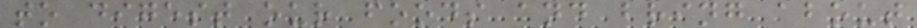to digest our foods and bring about
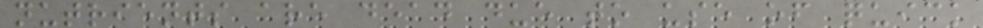nutrients are dead due to use of quick
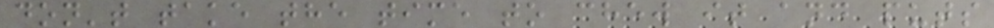don't take the time to chew it and puts
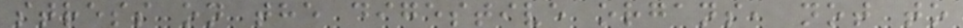stress on the digestive organs, not to
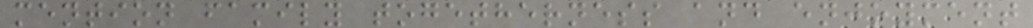mention family togetherness and enjoyment
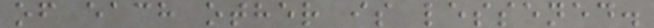of each other is lessened.
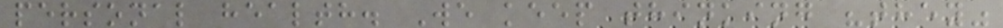personal health. We keep thinking "they"
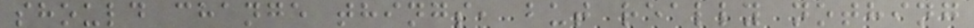should change things, but really nothing
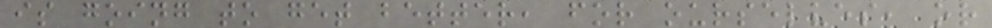is going to get better, for ourselves, or
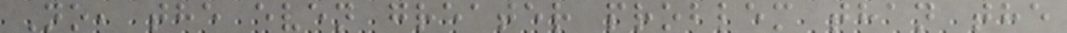No, the even greater problem than the
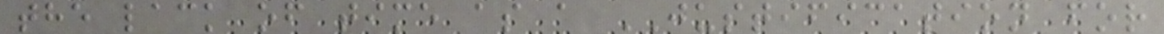the lack of time as a JUSTIFICATION for
